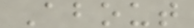About
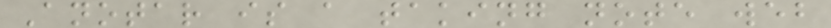Anotar is a taking note web
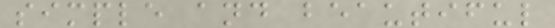simple and beautiful
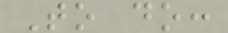To do:
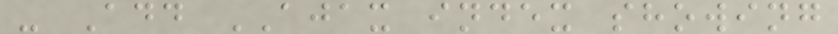- Add AJAX index showing
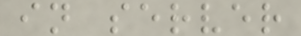in server
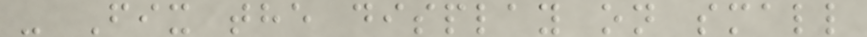- Fix the display on small
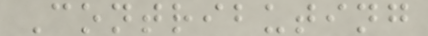Contributing
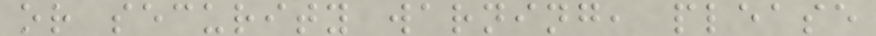or security warning, please
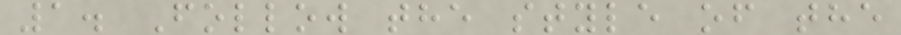1. Follow the style of the
